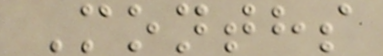Months
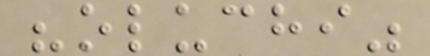"oluchi"
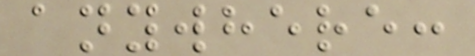anywhere:
